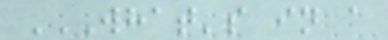WHAT'S IN A
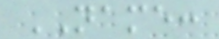NAME:
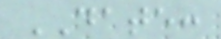DATE:
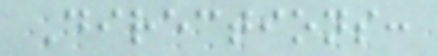Directions:
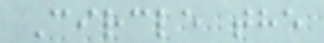Circle the
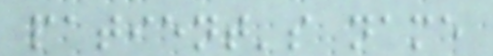patient's name
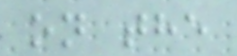on the
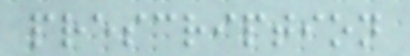prescription
